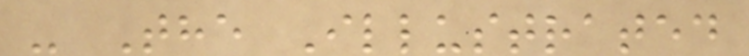- The Illustrated
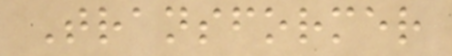Transformer
